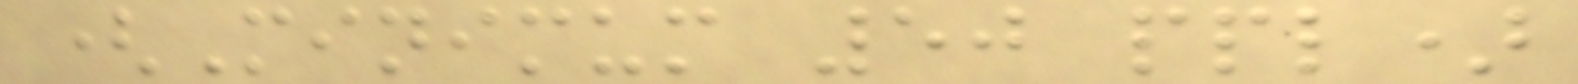(Minimum 50 ppl)
